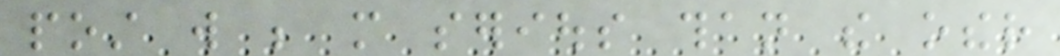post will be more serious than the other
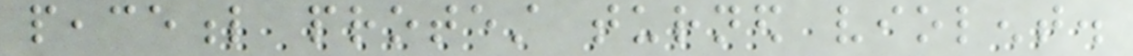peaceful protest turned violent.
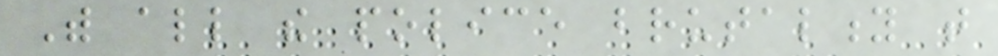With all the police brutality that
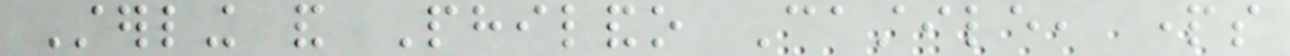Sterling and Philando Castile, parts
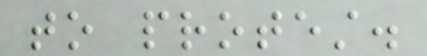to protest.
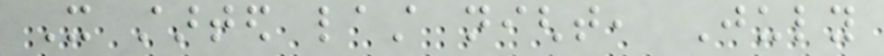It started last night, July
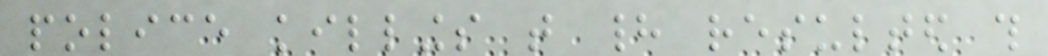police killings that had resulted this
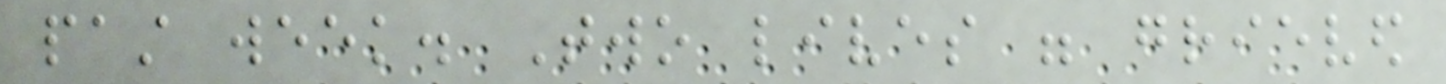past week. Two lives were grieved
